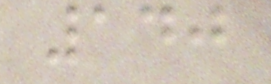140
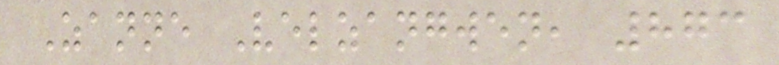Zanne Velzangwen, 873
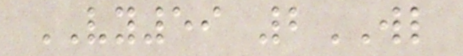VY59 2WL
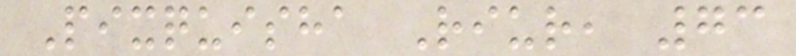Pixquisha Riur, 73
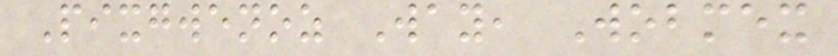Pixgwenoz Way, Wobmex
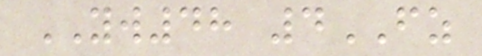YW48 4FZ
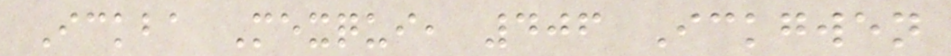Ickba Mexqui, 406 Ickgwen
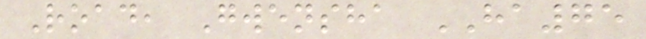Road, Gwensha HA75
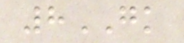8GK
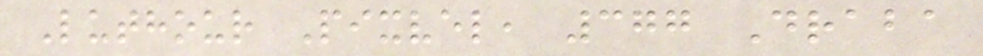Luthour Pixvel, 377 Draba
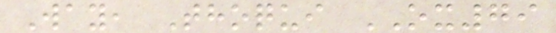Way, Thoqui OX79
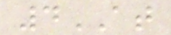4AT
